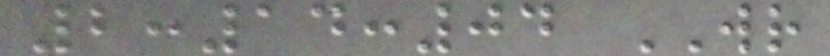2:14:04 WR
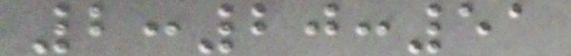2:20:51
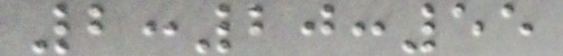2:20:55
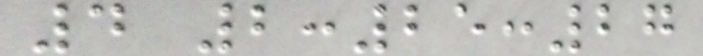4 2:25:27
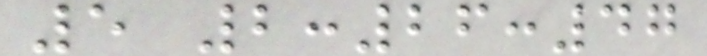5 2:26:47
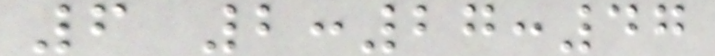6 2:27:47
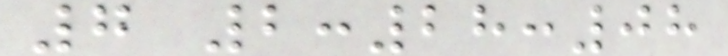7 2:28:08
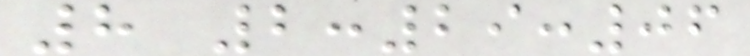8 2:29:06
